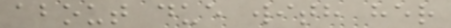about due with her
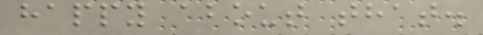happy about that.
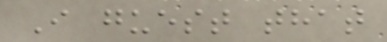I guest that
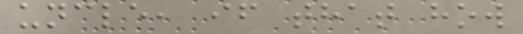uncle, if that how
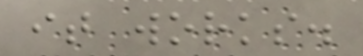it works.
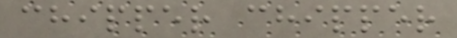chipper chipper
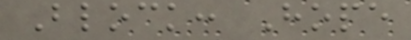Block: Hope
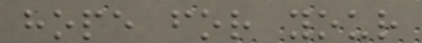hope for your
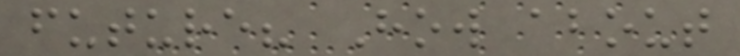future? How about
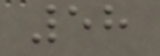58
